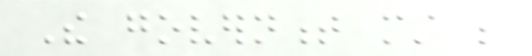The government must be
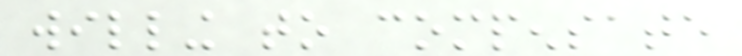willing to compensate
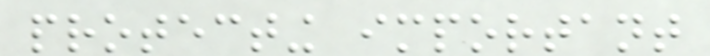protecting important
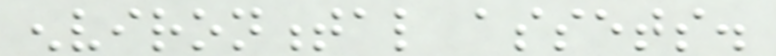environmental assets.
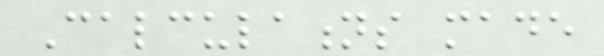Calculations made
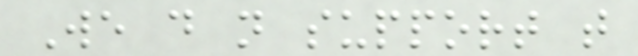We do not support that
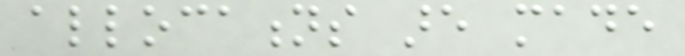allocations are made
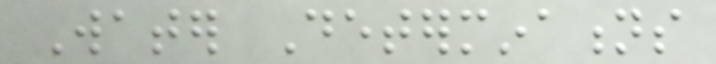Water Determinations
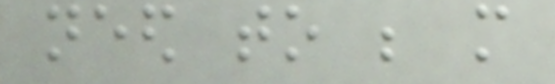need to be more
